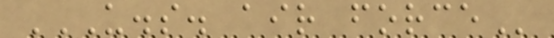U.S. AIR FORCE
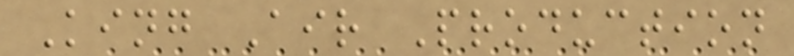King Air Production
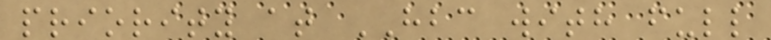priority at HBC with full
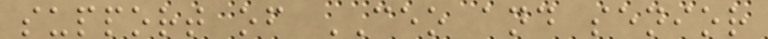support of CEO and senior
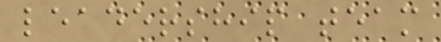leadership team
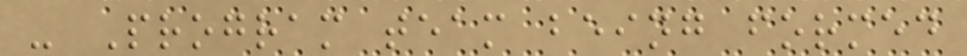- Program team being formed
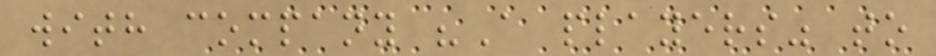with company "A players" to
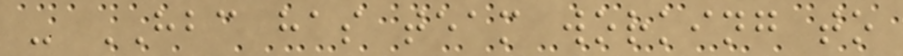- HBC has team working to
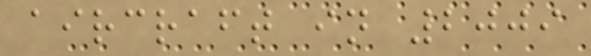aircraft in 2009
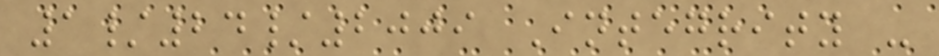1/24/2009 Integrity -
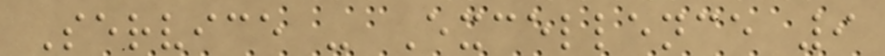Service - Excellence 9
